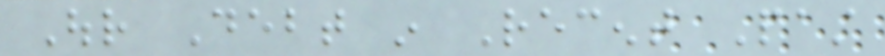Our Debt in Recent Past
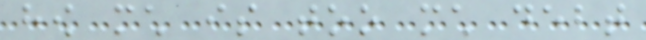how much is too much debt
